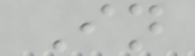In
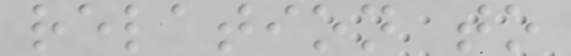relation to
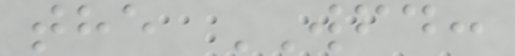the WFD:
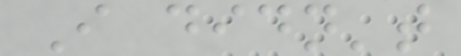I didn't
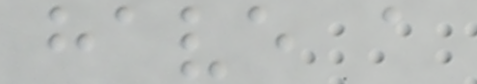have a
